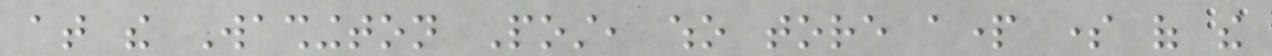at the Washington Post, who tore apart some of the
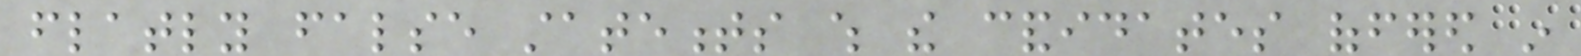flatly false statements which the candidates offered in
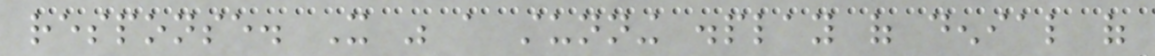response. It was a stunning display of denial of
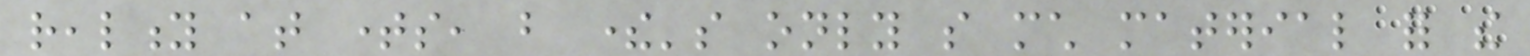reality at times, but there's only so much material for the
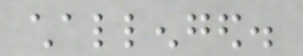challenged.
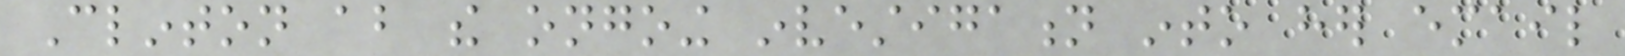Clinton about the ongoing investigation into her email
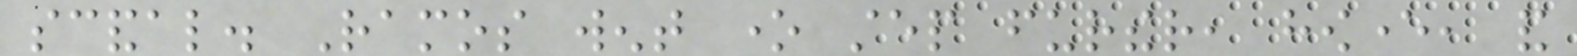scandal. Ramos went one step further, however, and
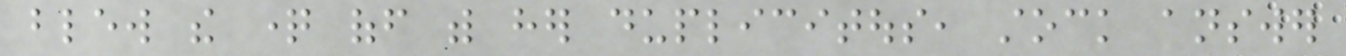blew the question off with her duplicitous, stock answer
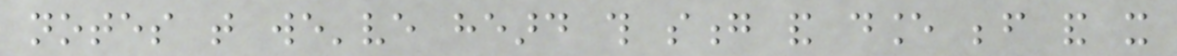notes that we've heard this song and dance before and it
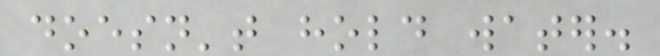doesn't hold water.
